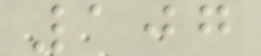107
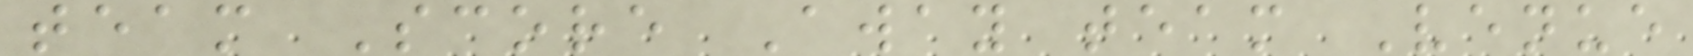team Score Away team Venue
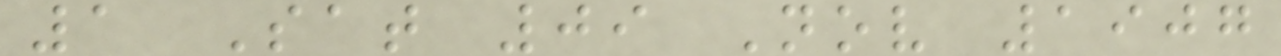1 Sat 09 Nov 1907
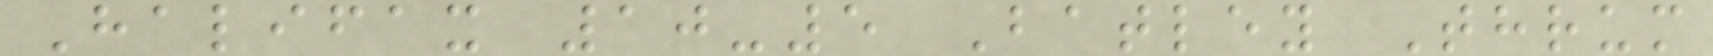Halifax 10-5 Batley Thrum
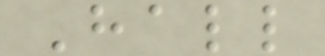Hall
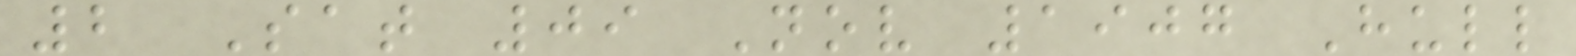2 Sat 09 Nov 1907 Hull
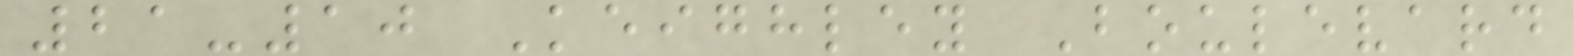21-10 Keighley Boulevard
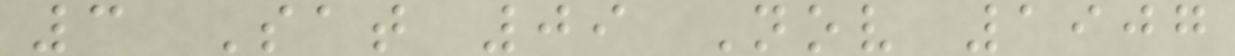3 Sat 09 Nov 1907
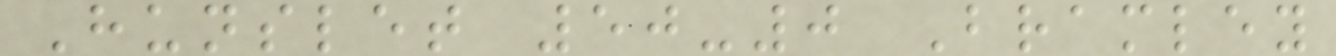Hunslet 50-0 Bramley
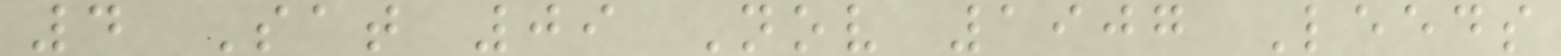4 Sat 09 Nov 1907 Leeds
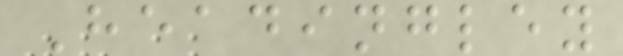Headingley
